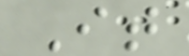It
